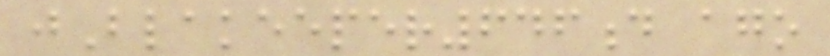jBlakeeper646d ago
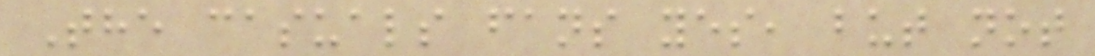The casuals fans yes, but not
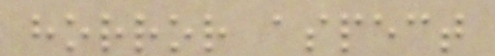horror aspect
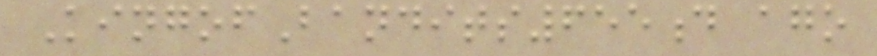KingofBandits655d ago
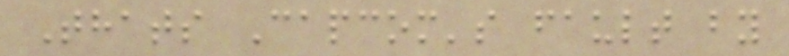Thats Capcom's fault by
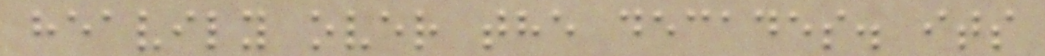heavily over the decades. its
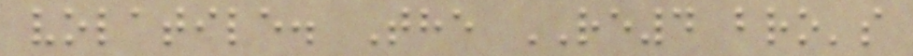volatile. The RE4 bro's
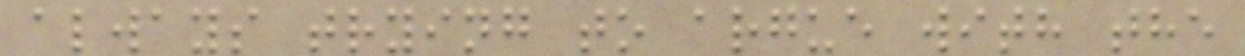always trying to argue with the
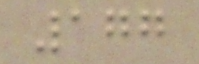177
